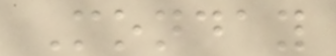Monday
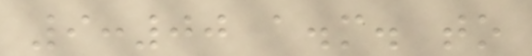9:00 a.m. to
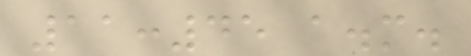11:45 a.m.
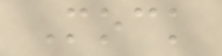Mock
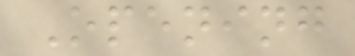Opening
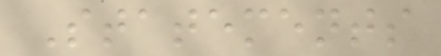Statements
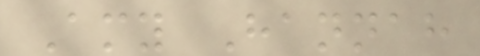Amy Hannah
